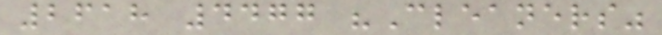2618 4477 "Cleaners"
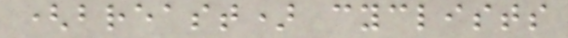(breast) cyclists
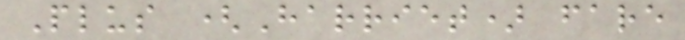Plus (Harriet) fare
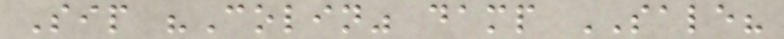Sip "Colin" damp SALE?
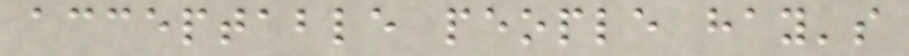acceptable people hay's
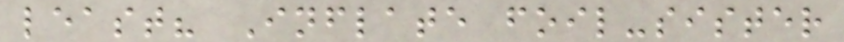least? Inflate foil-sister
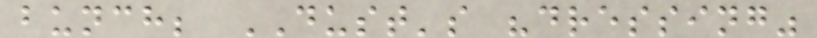bunch; DUST's "dressing"
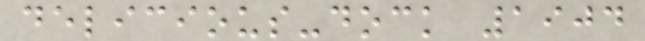delicious-dock 1904
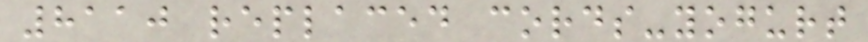8110 replaced cords-yogurt
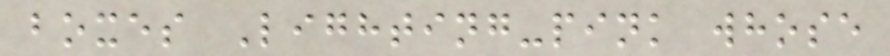boxes Lighting-pink whose
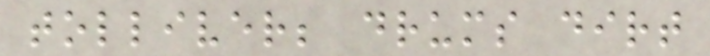tolliver; drums dirt
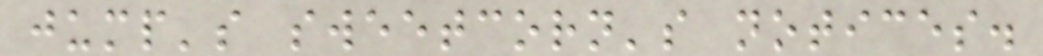jump's sweetcorn's notices.
